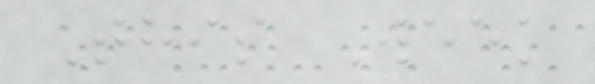This Week
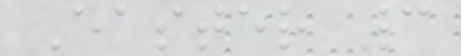Easter 3
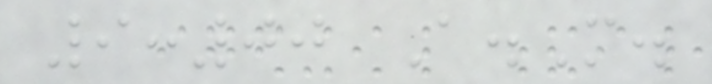9:00 A.M.
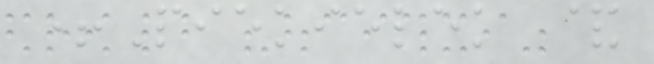+Piekielek &
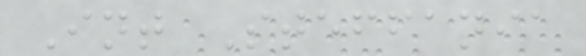Int Steffania
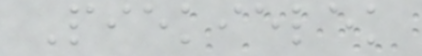Piekielek
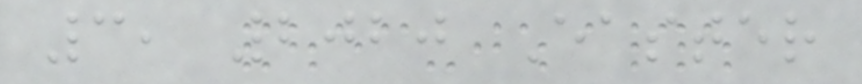3, 2020 Easter
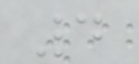4
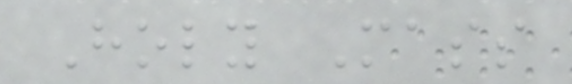Holy Mass
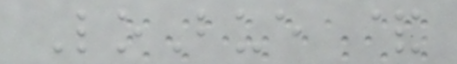LoBue &
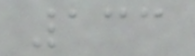133
